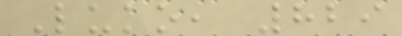Luko, 829
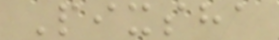Pixsha
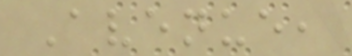Avenue,
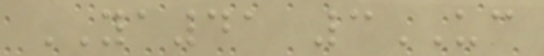YA41 3UC
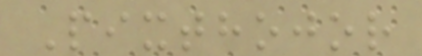Pixthojor
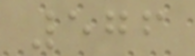576
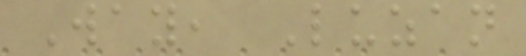Way, Luzan
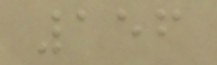156
